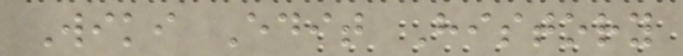Wiki Edit History
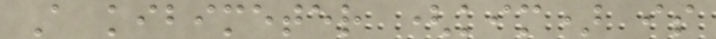A kibimeter (kim) is
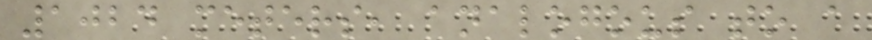1024 meters, analogous to a
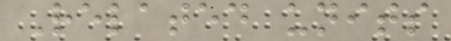Related units
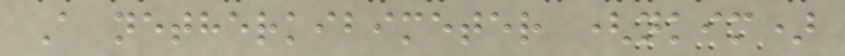A netherkibimeter (nkim)
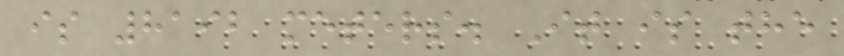is 8192 meters. It is the
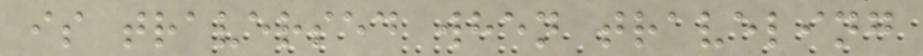is traversed when traveling
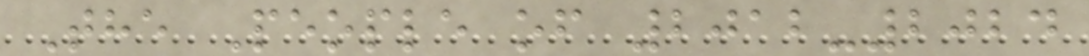The People of 2012-2024
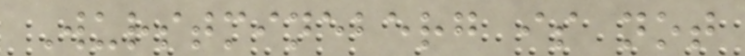Wurstmineberg is not
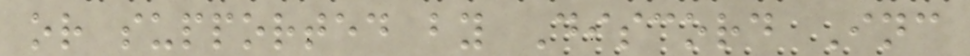or supported by Discord Inc
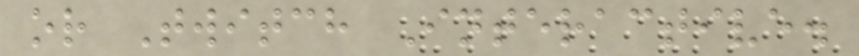or Twitch Interactive.
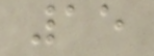15
